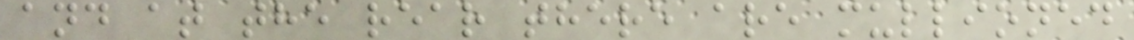and at the rear there are mullioned
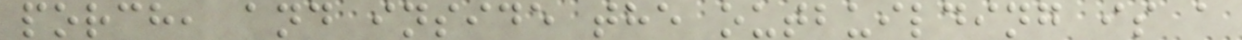porch, and inside the outbuilding is a
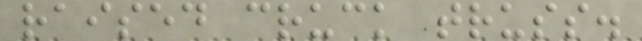raised cruck truss.
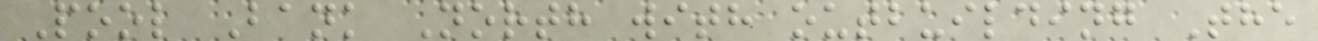Pool Bank North with outbuilding The
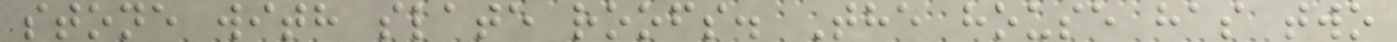stone with slate roofs. The house has two
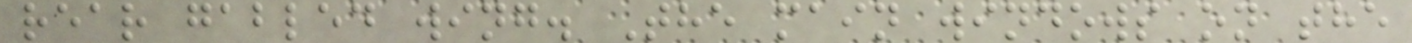rear gabled wing. The main windows on the
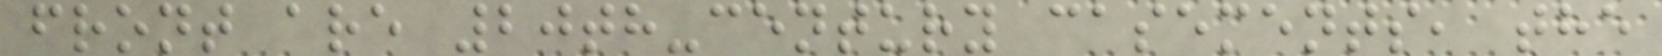front are 20th-century casements, the
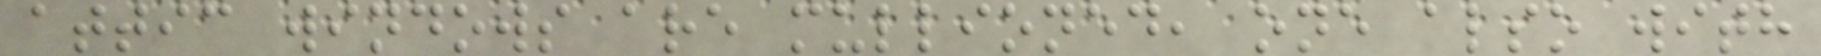attic windows are mullioned, one also with
